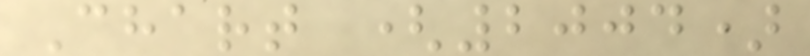Chart (2004)
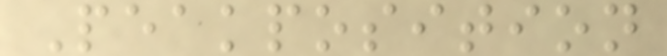Peakposition
